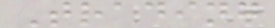Trading
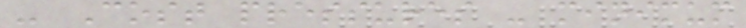- Cost pressures - minimum
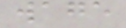wage
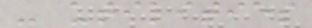- utilities
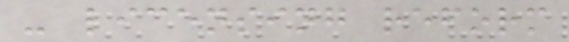- licensing reform
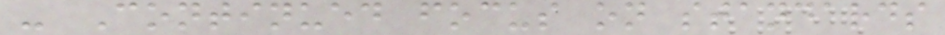- Continued focus on standards
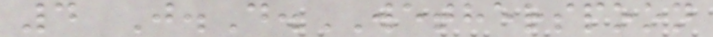4 J.D.WETHERSPOON
